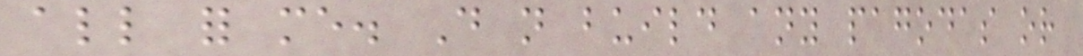all for me. Do not build any pagodas or
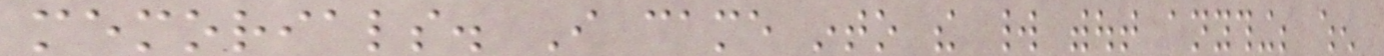memorials. I came into the world without anything; when
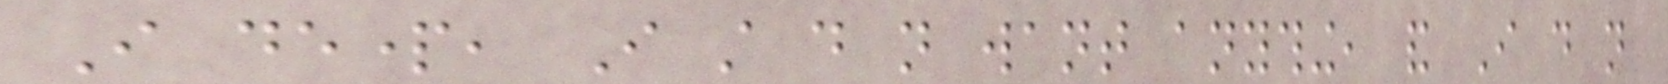I depart, I still do not want anything, and I do not
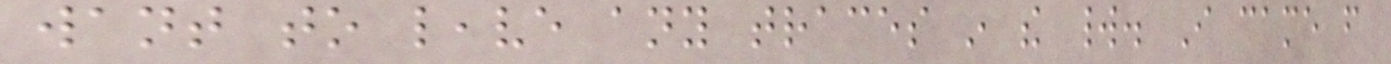want to leave any traces in the world. I came from
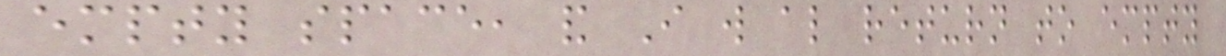empty space, and I will also return to empty
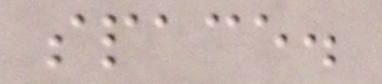space.
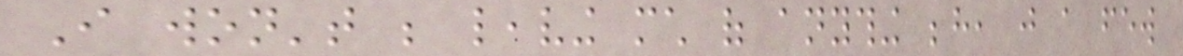I won't be leaving much of anything behind, just a few
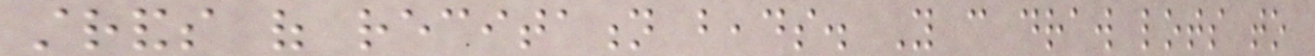strands of recitation beads. You can draw lots to
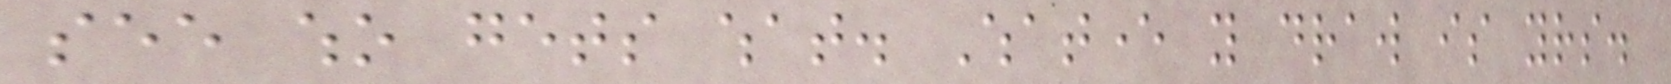see who gets what. Whatever you draw is yours.
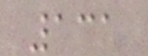131
